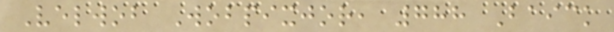Velwob Wobpixjor, 788 Baick
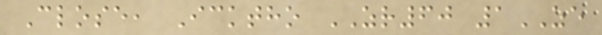Close, Icktho ZR60 1ZE
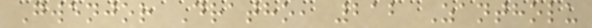Gwenjor Dratho, 212 Zantholu
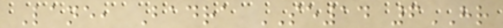Lane, Badra SE14 6HR
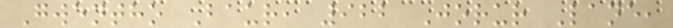Gwentho Baur, 922 Jorur Lane,
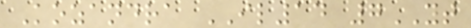Kozandra IL14 7YT
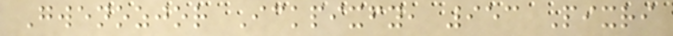Gwenozjor Ickpixfy, 953 Pixri
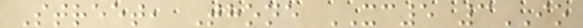Street, Thone XC5 3IO
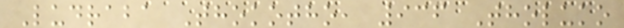Ludraba Thokotho, 936 Tholuko
